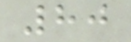80
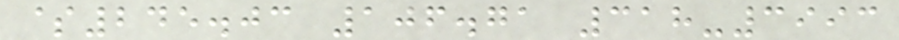$245.03 106.71 318-3993
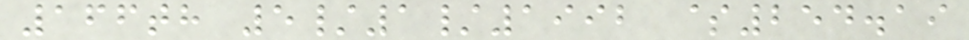166th 5/1/1992 $254.19
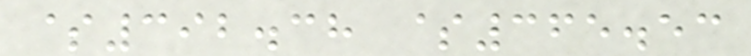$392.38 $365.53
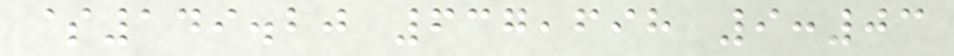$149.20 637,698 9:03
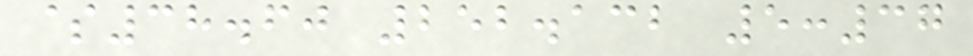$38.60 252.132 5:37
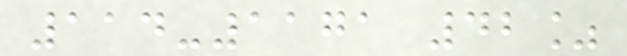114-1171 42%
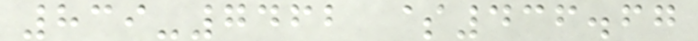839-7462 $436.67
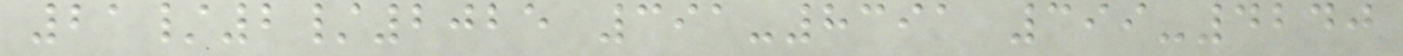21/2/2025 391-8391 399-4240
